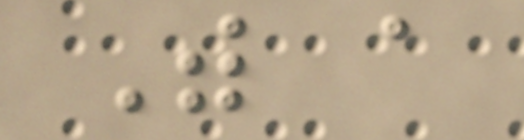With a
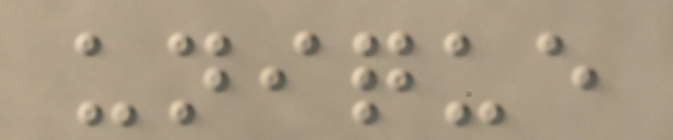unique
